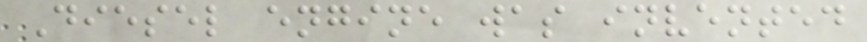Diesel engine was invented
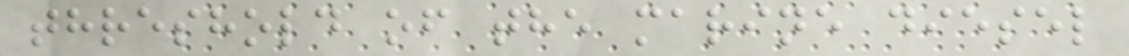threshold of the marine diesel
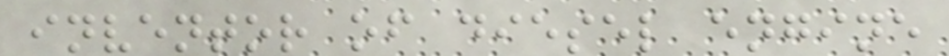inventor of diesel engine
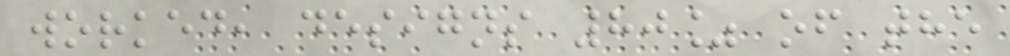worked, designs 80% of the
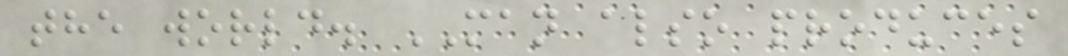the world. MAN also produces
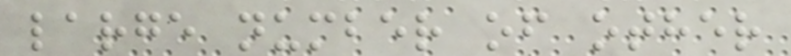large number of other
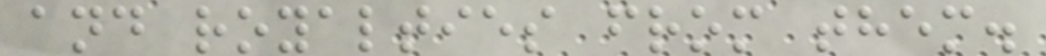and royalties from them.
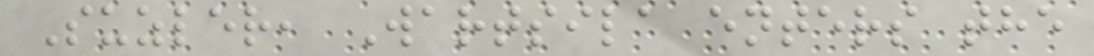Suzler, Wartsila enters the
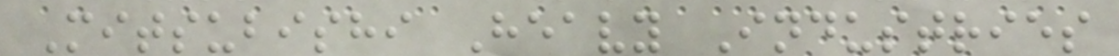Mitsubishi Heavy Industries
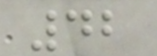42
